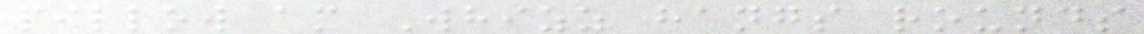pillow am Whizz hangs rounds
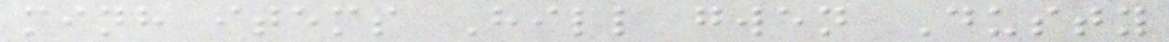minh items Hill gwen Dusty
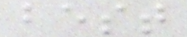best
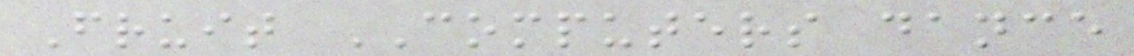Fruit COMPUTERS dance
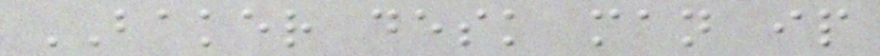BAKER desk man ip
